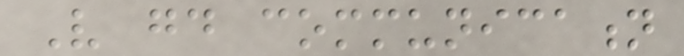Very good communication
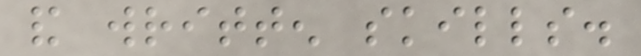and written skills.
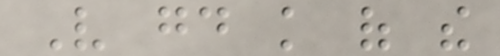Very good knowledge of the
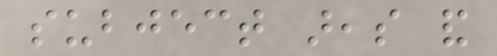subject areas and
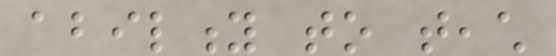ability to teach
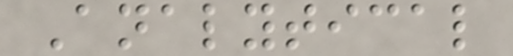Analytical
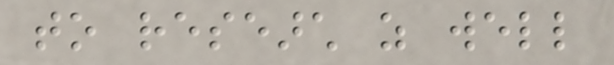to research as well
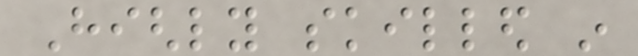Highly skilled in
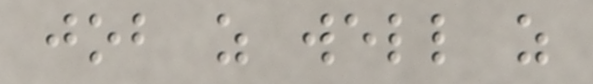job as well as
